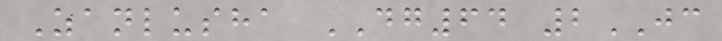Zanlusha DG64 2JC
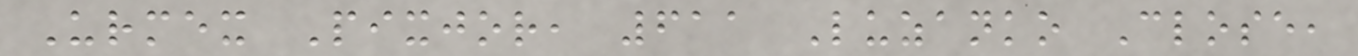Urmex Pixjor, 611 Luzanko Close,
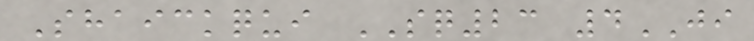Shaickqui SQ23 4JI
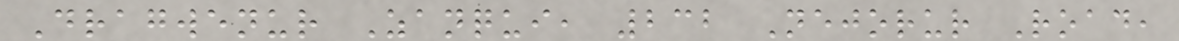Dragwenur Zanqui, 232 Nejorur Road,
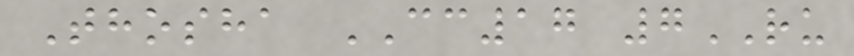Thosha CC17 7RU
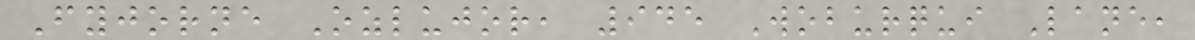Fyjorne Ozlujor, 945 Woburqui Lane,
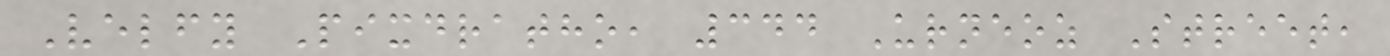Velfy Pixdratho, 344 Urneoz Street,
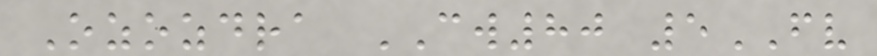Ozozdra CW80 5FV
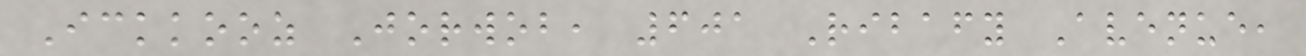Ickkooz Jorwob, 601 Ribafy Avenue,
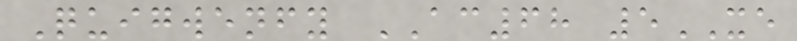Quigwenfy AC68 5XE
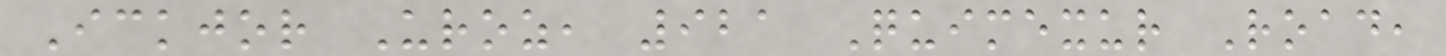Ickjor Uroz, 921 Quimexur Road,
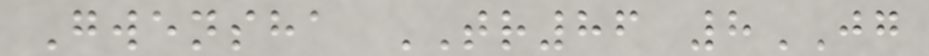Gwensha TR86 8JG
